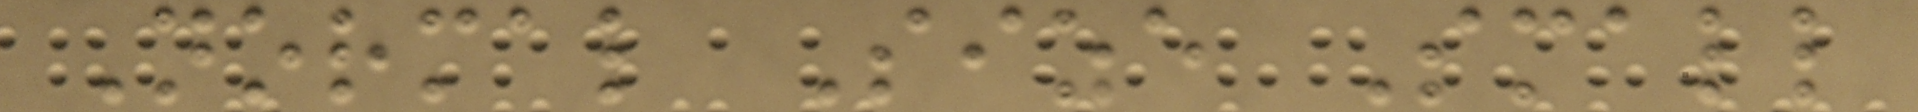Normal Size Small
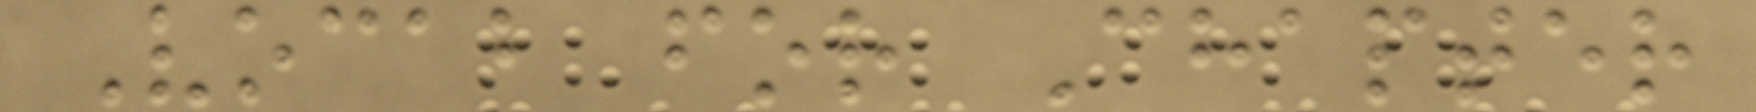Vocab for Chapter
